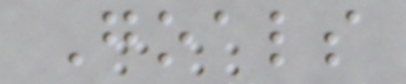Goals
